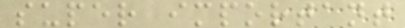super important
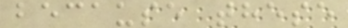because these
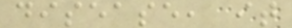disease, it
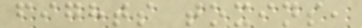fights toxins,
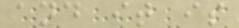and it is
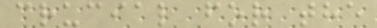crucial for the
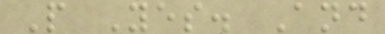P Yes. And
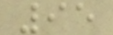95
